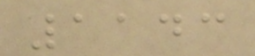1143
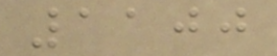1100
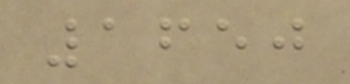1650
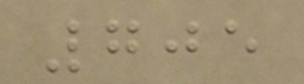705
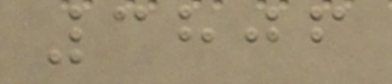3806
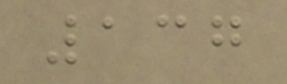137
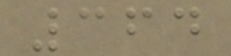364
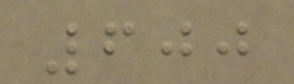600
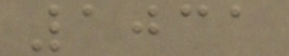1031
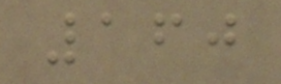160
